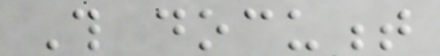This document
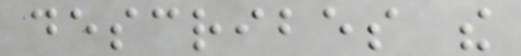describes the
